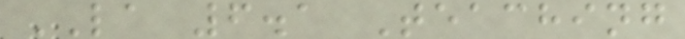LA 6.1 Teaching
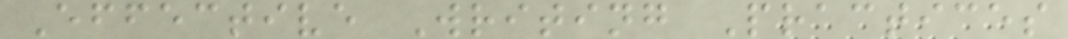Effective Writing Practices
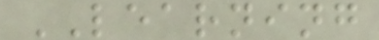LEARNING
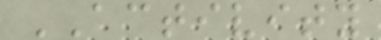ACTIVITY
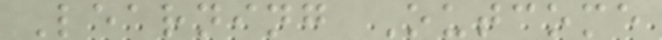Learning Outcome
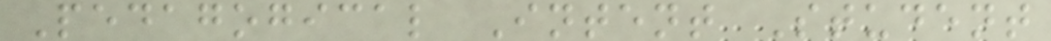Pedagogical Intent Student
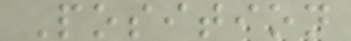Position
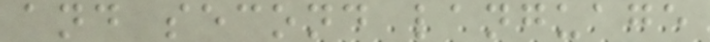and second language
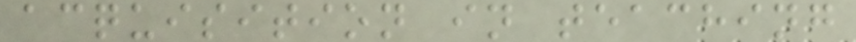acquisition in teaching
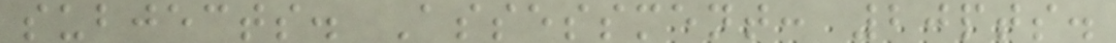subjects. Assessment: 20pts.
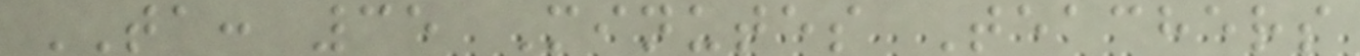TA: 35 Minutes Teachers
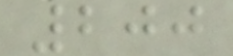200
